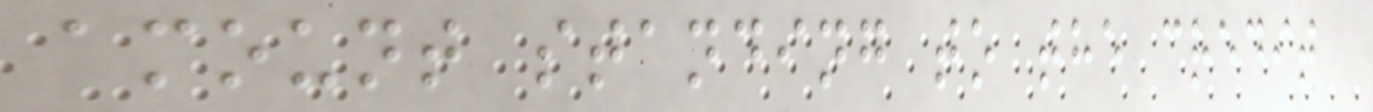amount standing to the credit
